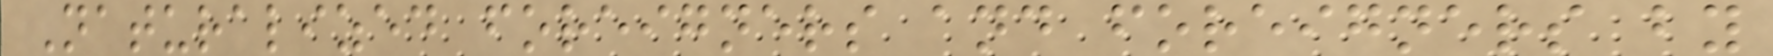Naturalized foreigners and foreigners by
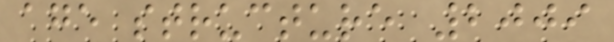age structure 2009
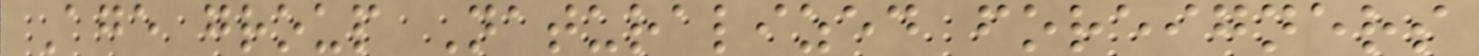Age group Naturalized foreigners
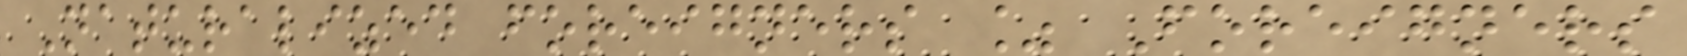Naturalized foreigners % Foreigners
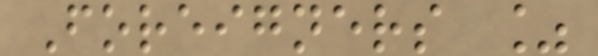Foreigners %
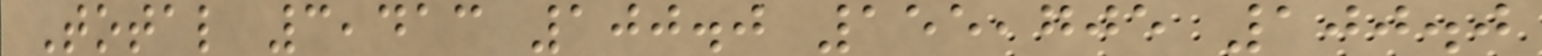Total 3,413 100.0 155,705 100.0
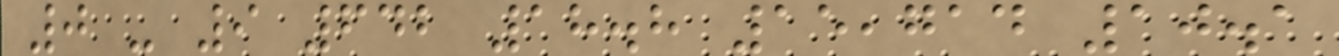0 - 9 642 18.8 15,714 10.1
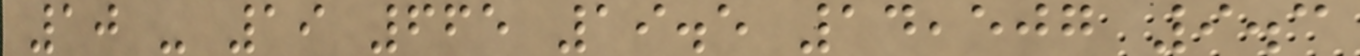10 - 19 665 19.5 14,507 9.3
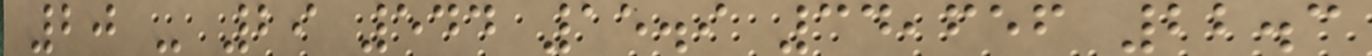20 - 29 544 15.9 34,656 22.3
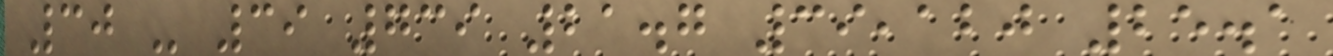30 - 39 739 21.7 39,120 25.1
